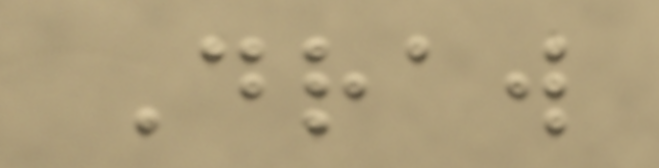Draw
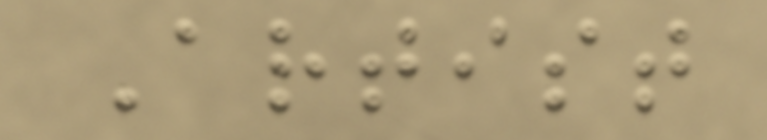Artist
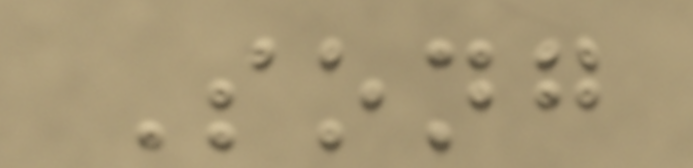Song
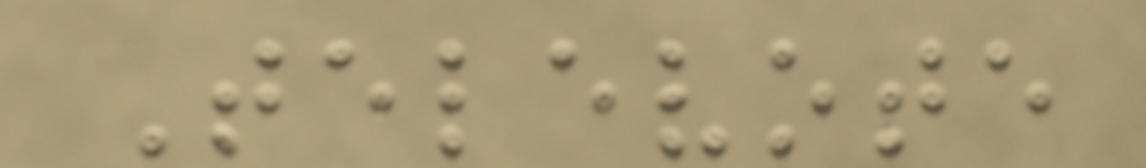Televote
